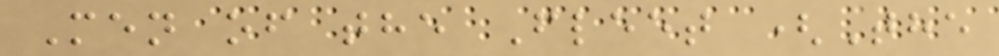Men of the Fleet (The
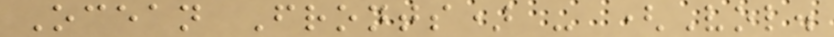Ocean Fronts) - (Vol.
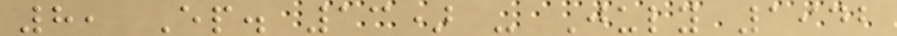8, Ep. 13) - July 1942
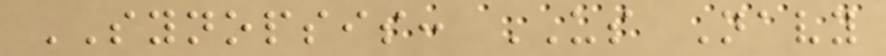SYNOPSIS: US Navy
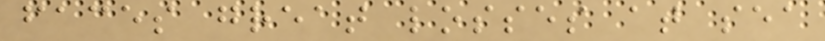faces great losses at sea
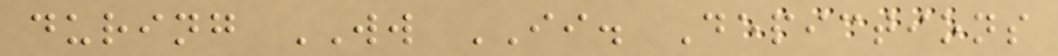during WW II. Depictions
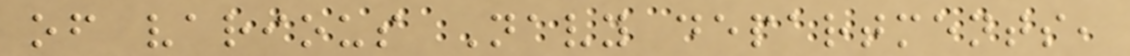of various Navy departments,
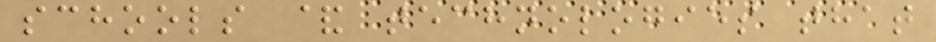schools & technologies that
